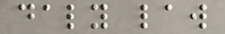daly law
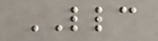LLC
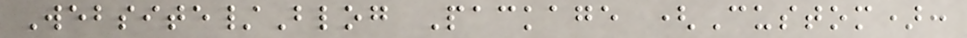Website/Blog Package (Custom):
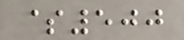$500
